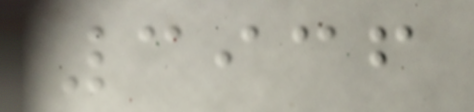3936
